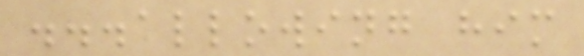...allowing him
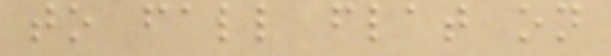to fall flat on
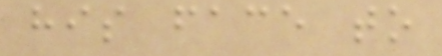his face to
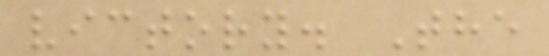victory. The
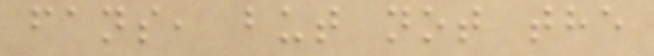fans, but not the
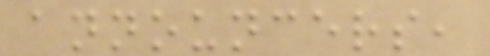announcers,
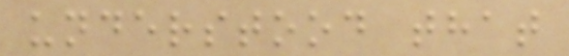understood that
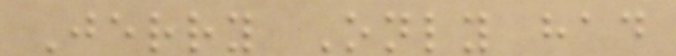Jerry Only had
